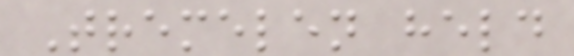Tremelen held
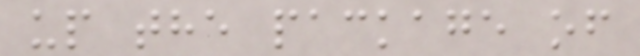up the package of
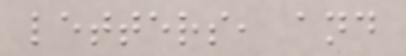letters, and
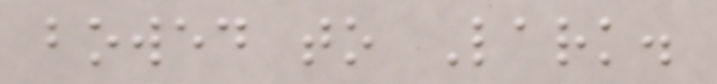bowed to Lark.
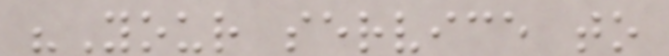"Your service to
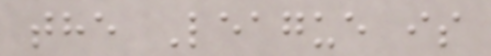the League is
